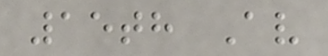15th Av
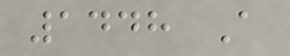1448 A
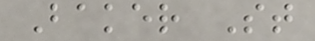Baker St
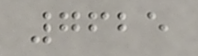7625
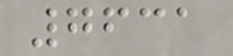7631
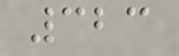323
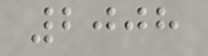2008
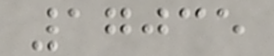17035
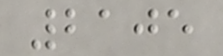2105
